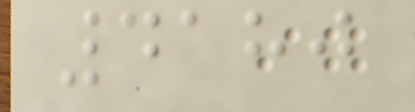4180
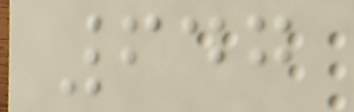647
